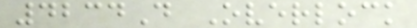4234D Overlock
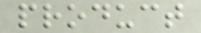product
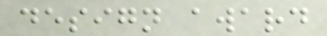design award
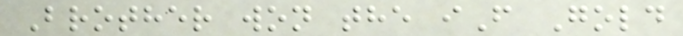Brother won the iF Gold
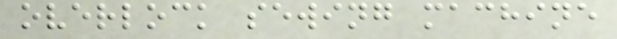overlock sewing machine
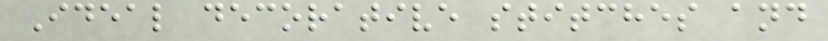Ideal decorative stitches and
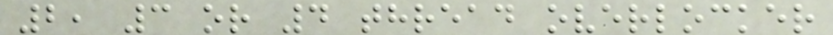2, 3 or 4 thread overlocker
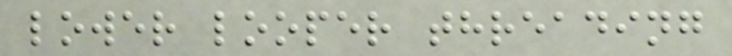lower looper threading
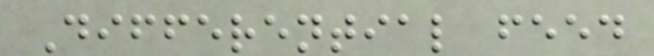Differential feed
